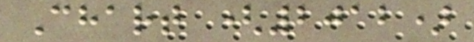Chart (2012)
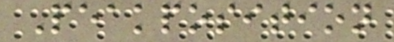Peakposition
